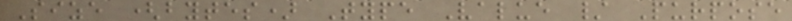Size (bytes) Type Value / Purpose
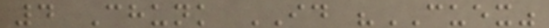4 Chunk ID "CUEX"
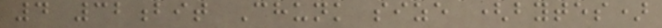4 32bit Chunk size (bytes)
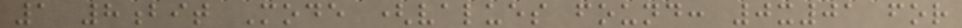1 8bit Mode (values found: 0x01 for
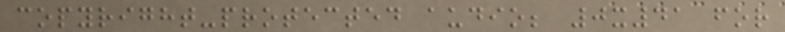copyright-protected audio; 0x41 for
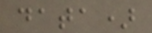data)
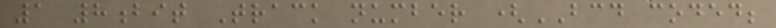1 8bit Track number (BCD coded;
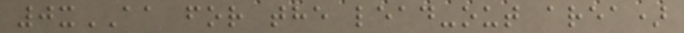0xAA for the lead-out area)
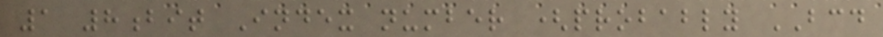1 8bit Index number (probably BCD
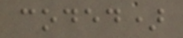coded)
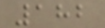182
